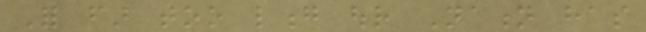For far too long our Nation has
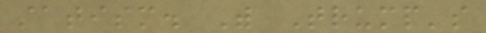statism. With Trump's
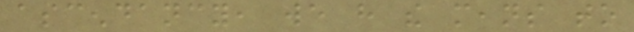ascendancy, we have the means to
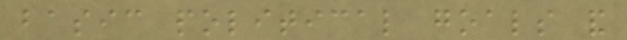basic political goals and
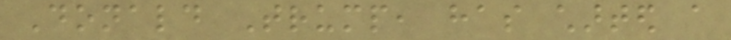Donald Trump, has charted a
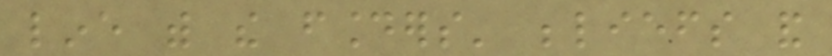line with the founders' beliefs and
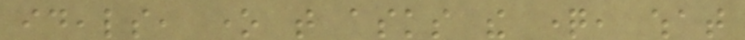ideals, one that asks the question, what
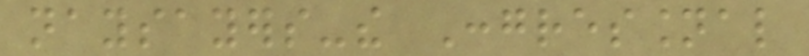naysayers-the Congressional
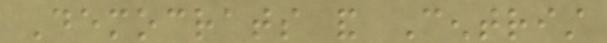Democrats and Centrist
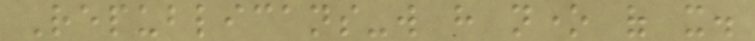Republicans-will have none of it.
